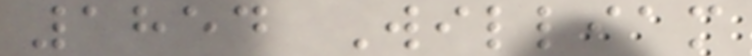1854 William
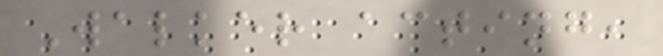Walker acting,
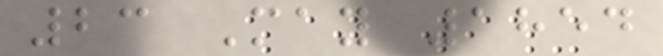23 May 1854
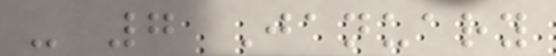- 7 January
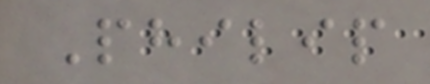Philip
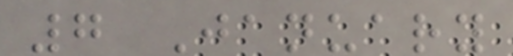7 January
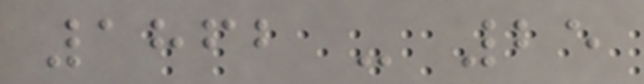1862 - 25
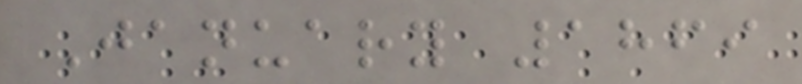January 1869
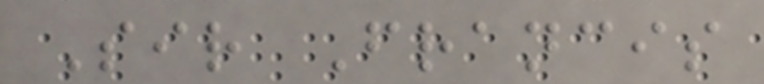Sir Francis
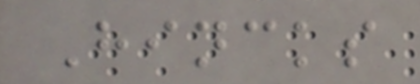Hincks
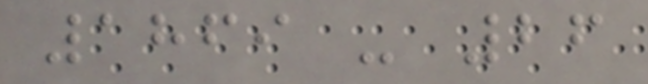1869 - 26
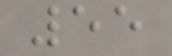55
